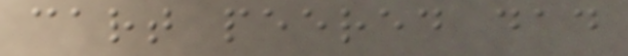cart peered dad
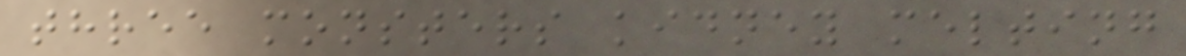three monsters kidney melting
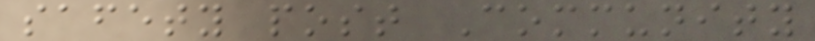safety post Community
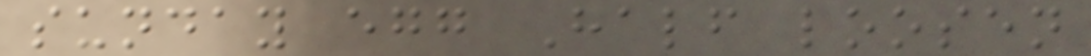sunday egg Half loosen
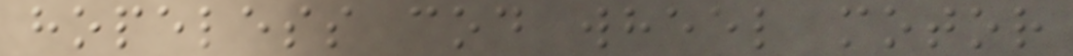hopeless cod wheel motor
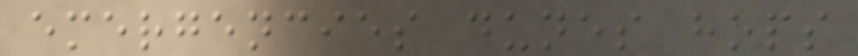emergencies dunes hops
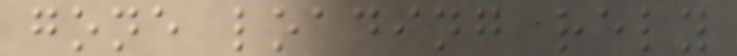gone loading rely
